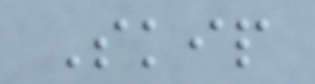Skip
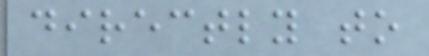directly to
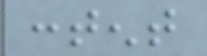content
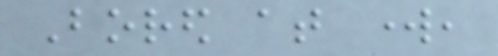Bored at work,
